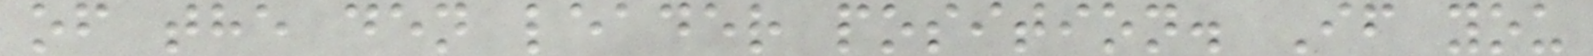of the den leader position. If you
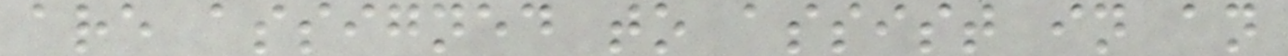are assigned to assist in an
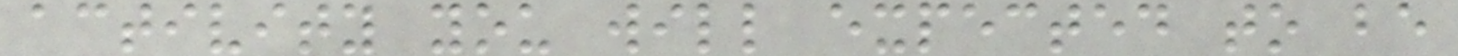activity you will expected to be
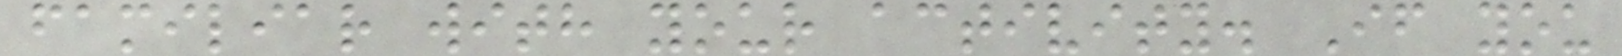familiar with your activity. If you
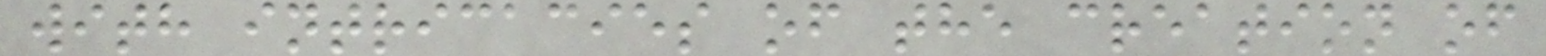with intricacies of the creation of
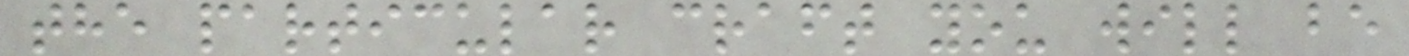the particular craft you will be
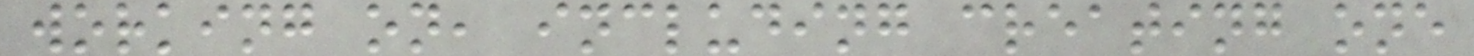working on, including creating one
